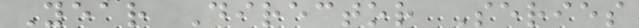Year Director Series
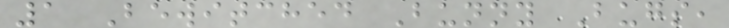1 Bewitched Bunny Bugs,
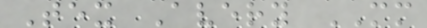Tex Avery MM
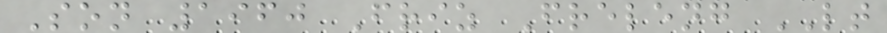Son 1960 Friz Freleng LT
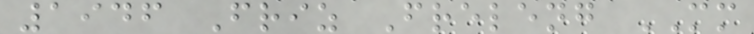1946 Friz Freleng MM
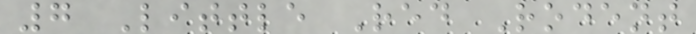7 Little Red Rodent
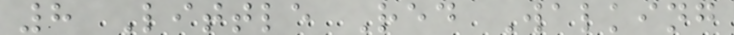8 Little Red Walking
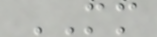MM
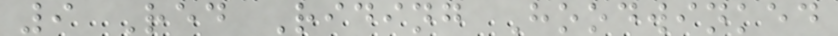9 Red Riding Hoodwinked
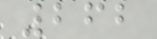262
